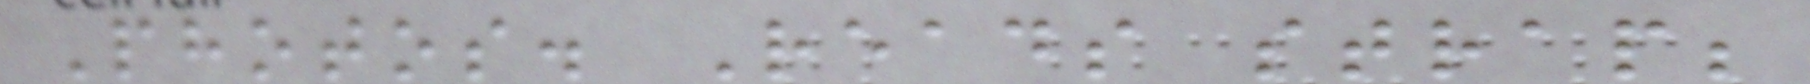Photos. Reads strap;
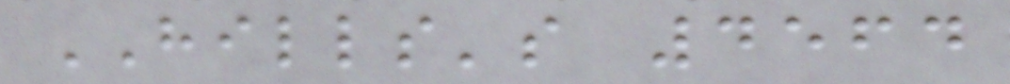HILLS's 4564
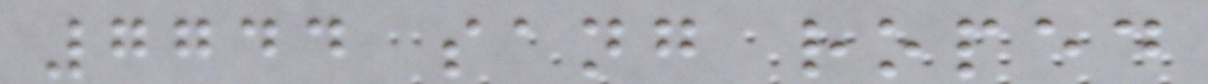7744 sang roped
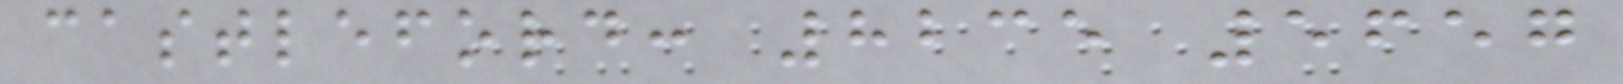castleford: 8235 5657
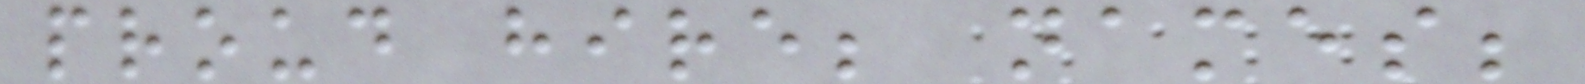proud hire; names;
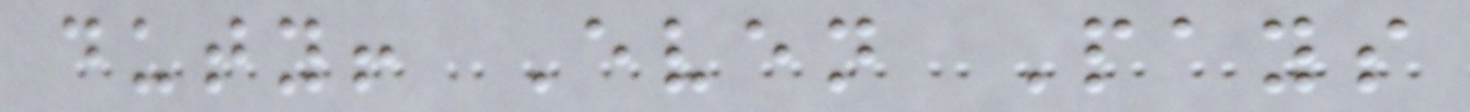duty! Even Pays
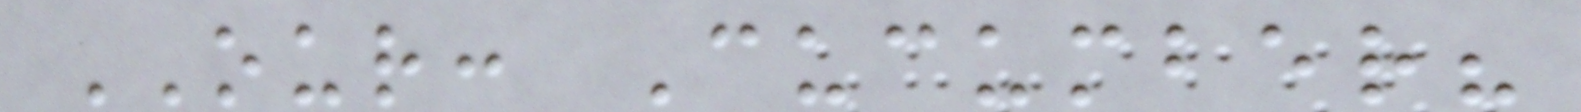OUR: Cucumber?
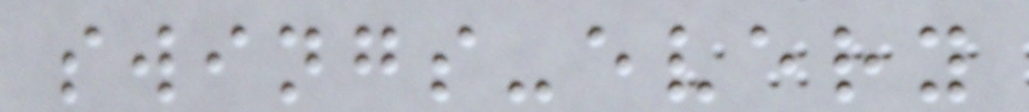swings-every
